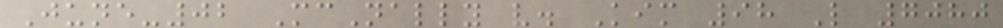June-02 McNally v. Kim 98 L 7080
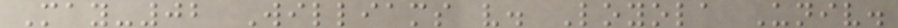May-02 Williams v. Loyola Univ.
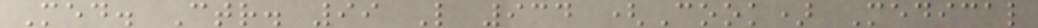Med. Ctr. 99 L 934 (Cook) Medical
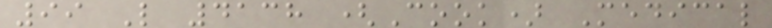99 L 4138 (Cook) Medical
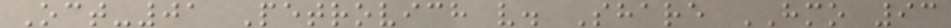Oct-01 Petrovich v. Share HMO 93
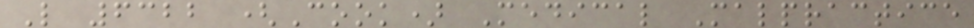L 6322 (Cook) Medical Malpractice
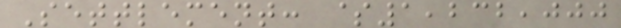Settlement: $1,232,000
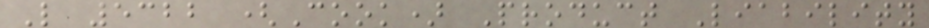L 5322 (Cook) Product Liability
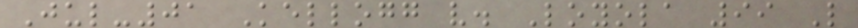Jul-01 Kellogg v. Loyola 99 L
